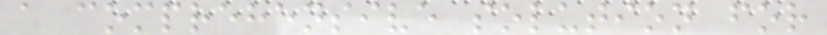a comprehensive solution for
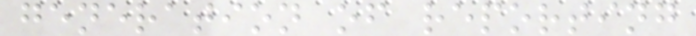generation of reporting
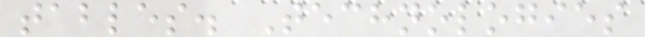tables. Technologies
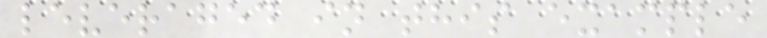leveraged in this example
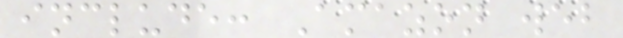include: Amazon web
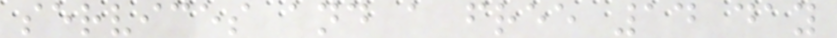services and a free 14 day
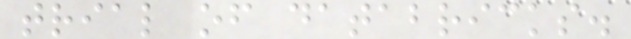trial of databricks.
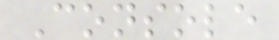Console
